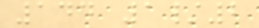144 1/2
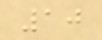10
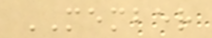MEMBER
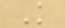K
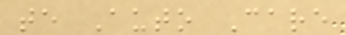te Auto Care
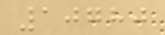10780
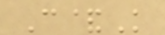C&K
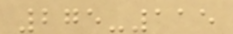275-115
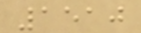1510
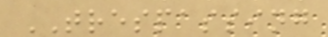TRESPASSING
